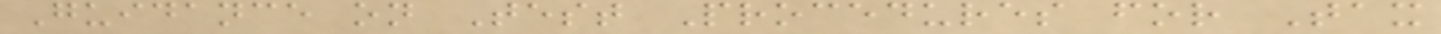Guidance on Test Procedures for Tax
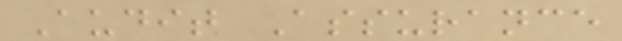Audit Assurance
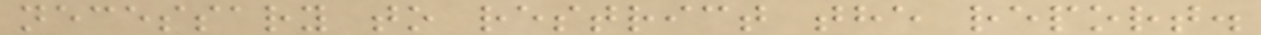necessary to restrict the report.
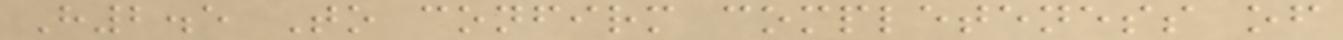H2.5 To confirm completeness of
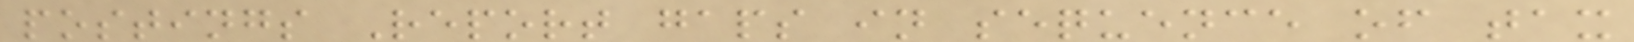postings Report gaps in sequence of tax
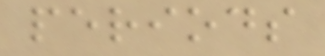periods
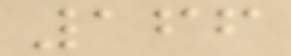166
